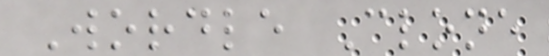Wordle Clone
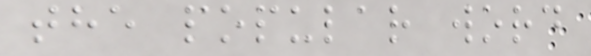the popular word
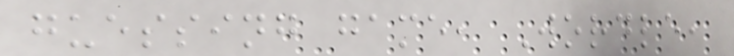guessing game, Wordle,
